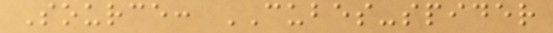Source: CUBES-spider
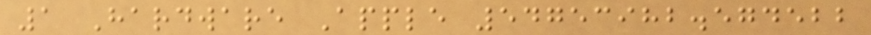1 Hardware Apple 54753982.574522
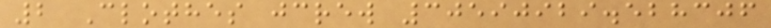2 Clothes jcrew 30590929.528306
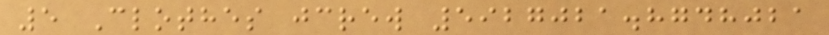5 Clothes jcrew 5927021.8748021
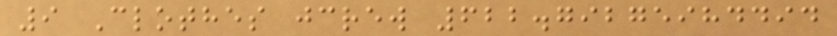9 Clothes jcrew 622.79275984494
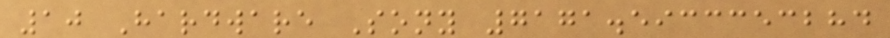10 Hardware Sony 7171.5933353284
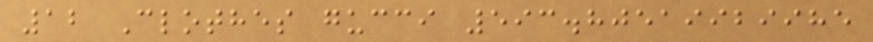12 Clothes gucci 593.80519929985
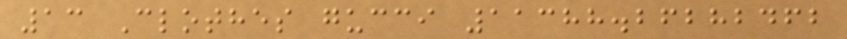13 Clothes gucci 11388.26282462
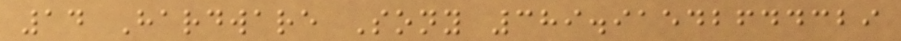14 Hardware Sony 389.91542644329
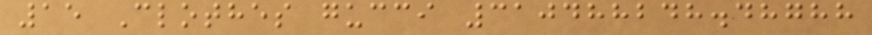15 Clothes gucci 310488248.48788
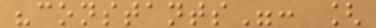"constants": [
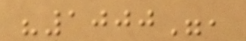"1000",
